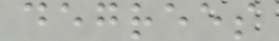degrees
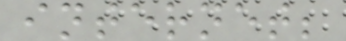internet;
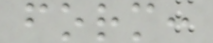form:
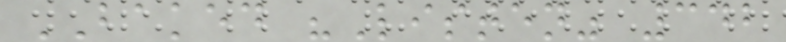BAKED "Listen" 342
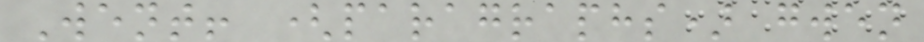Went! (paragraphs) gwen
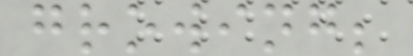growing;
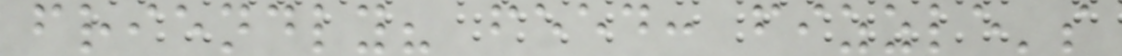friendly? feed: fizzle's
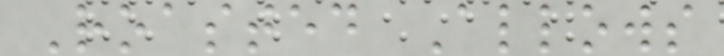Roasted Allows
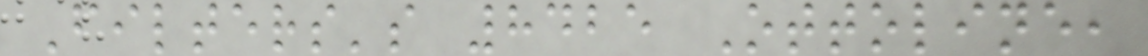Filters's 8425 Ottoline,
